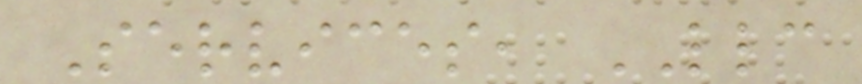Services, LLC
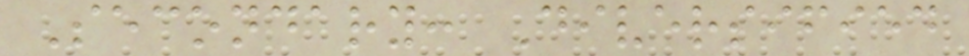Secondary: Diversified
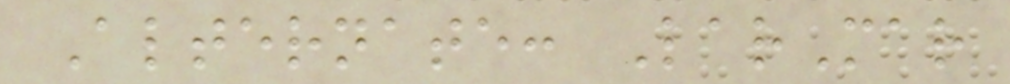Alternate: LarMar
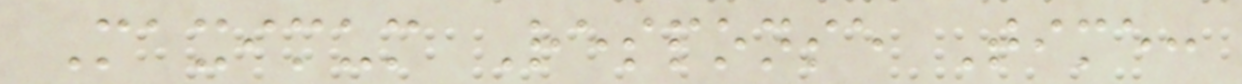Maximum Response Time:
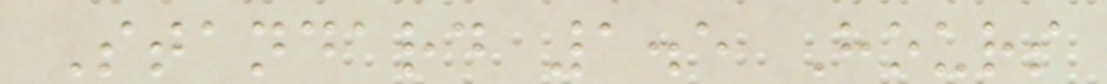Standard 1.5 Hours
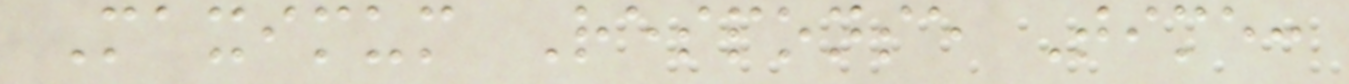Maximum Response Time:
